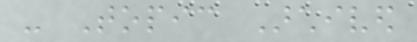- Topic Archived
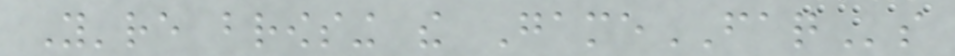You're browsing the GameFAQs
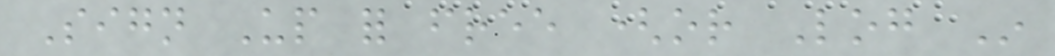Sign Up for free (or Log In
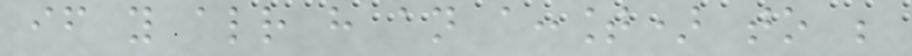if you already have an account) to be
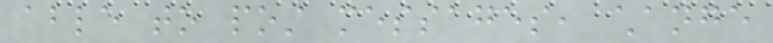able to post messages, change
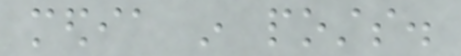media in posts.
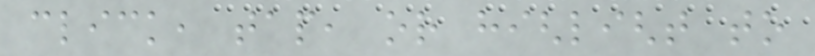click, tap, or highlight to
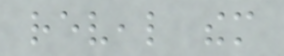reveal them
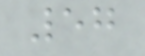57
